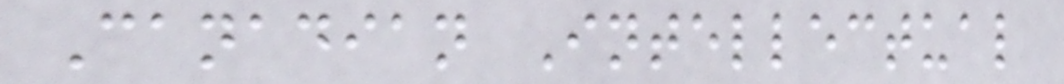Canadian Intellectual
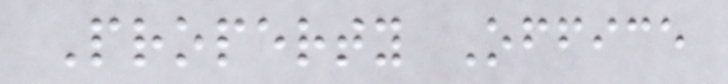Property Office
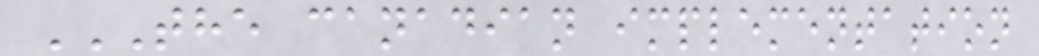THE CANADIAN IMPLEMENTATION
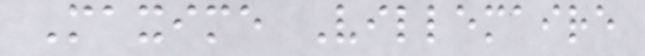Maxime Villemaire
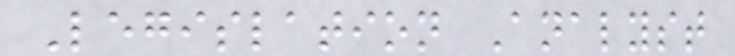Legislation Analyst
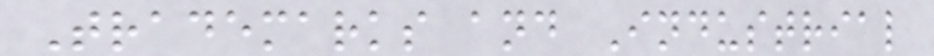Trademarks and Industrial
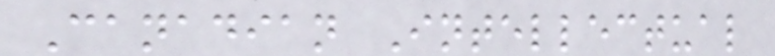Canadian Intellectual
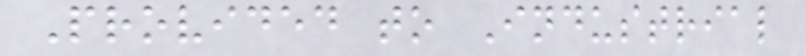Provided to Industrial
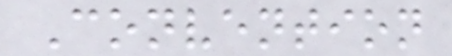Convention
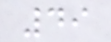49
